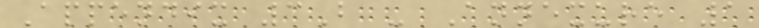Appendix 3B - Annexure 1
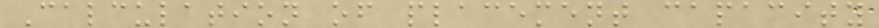Calculation of placement capacity
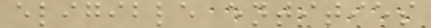eligible entities
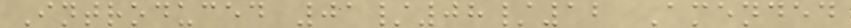Introduced 01/08/12 Amended
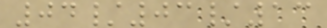04/03/13
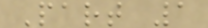Part 1
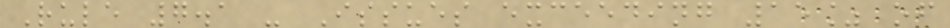Rule 7.1 - Issues exceeding 15% of
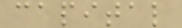capital
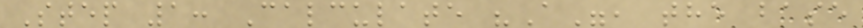Step 1: Calculate "A", the base
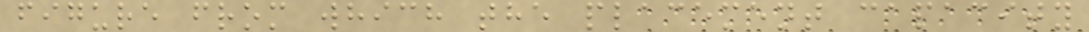figure from which the placement capacity
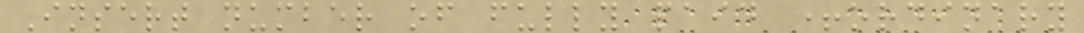Insert number of fully paid +ordinary
